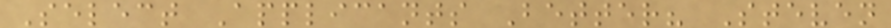Select Applicants Better? Steven
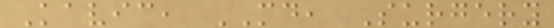Kavic, MD, Surgery
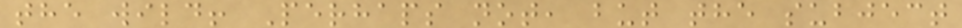the wild! Perhaps not, but the subject
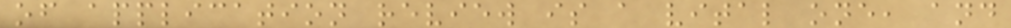of application review is a vital one, and
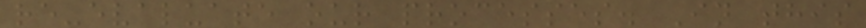re-evaluate our processes. In this
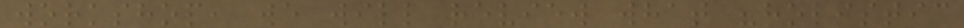workshop, we will review what "holistic
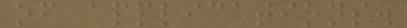of applications.
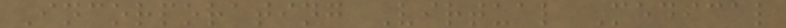Incorporating Virtual Medical
